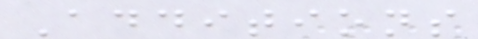Additions
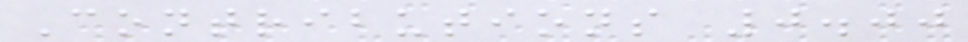Contributions 0.00
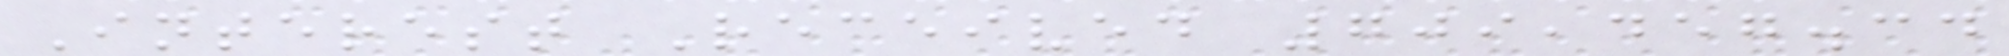Interest Received 709,457.34
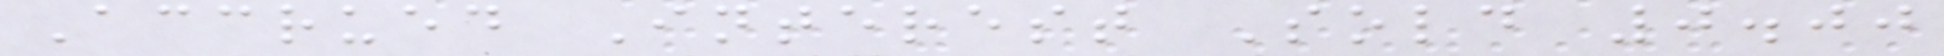Accrued Interest Sold 0.00
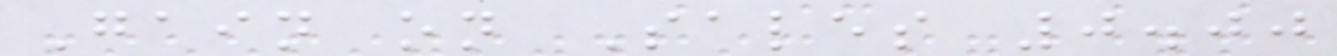Gain on Sales 0.00
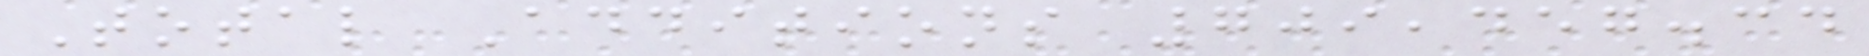Total Additions 709,457.34
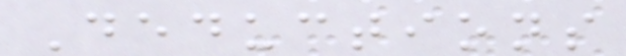Deductions
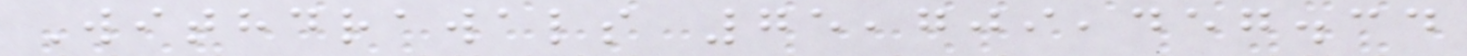Withdrawals 75,709,457.34
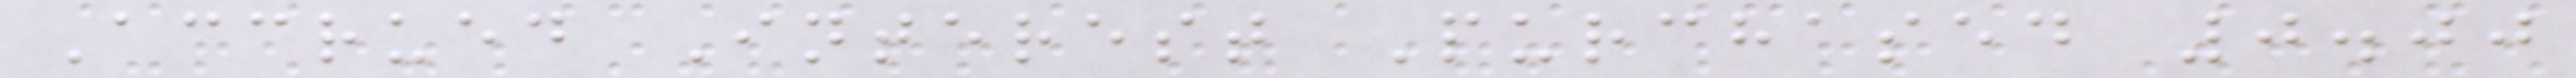Accrued Interest Purchased 0.00
